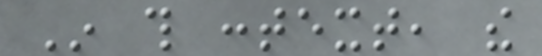In this context, the
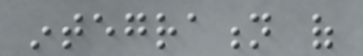integration of
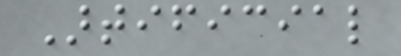Artificial
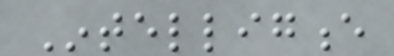Intelligence
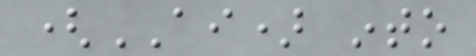(AI) into
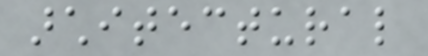architectural
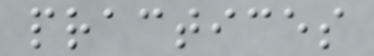practices
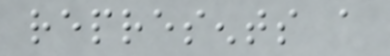represents a
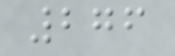276
